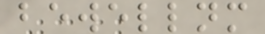bewellnm
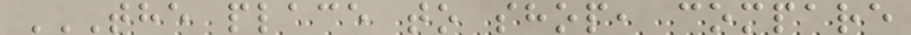THE PLACE TO SHOP, COMPARE
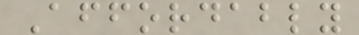Affordably
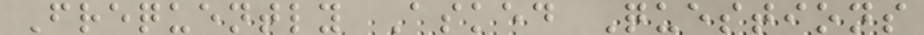Frequently Asked Questions
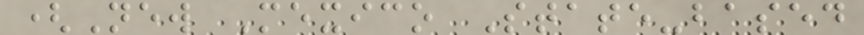(New Mexico State-based
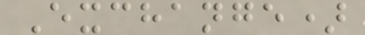Exchange)
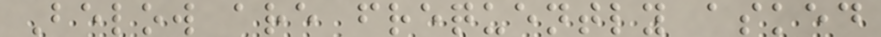Below are frequently asked
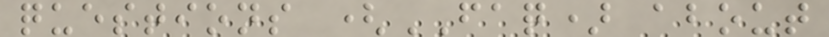questions (FAQ) about
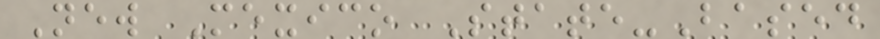New Mexico State-Based
